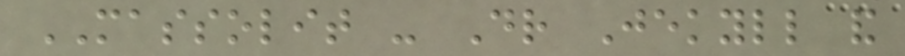MASSOLIT - Dr Jekyll and
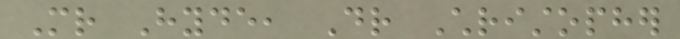Mr Hyde, Dr Christopher
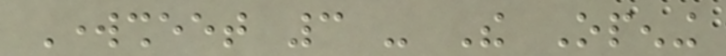Worksheet 3 - The Opening
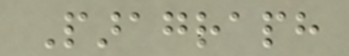Paragraph
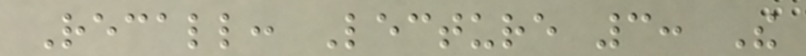Recall: Lecture 3: The
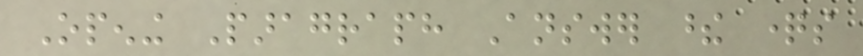Opening Paragraph Answer these questions
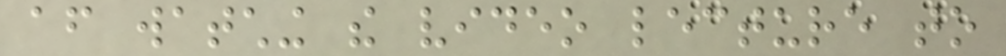after watching the video lecture to
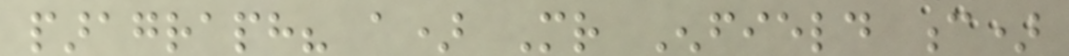paragraph? a) Mr Enfield c)
